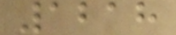1218
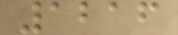1216
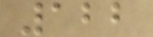122
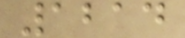1214
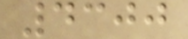4300
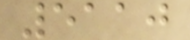5110
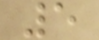5
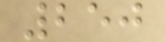250
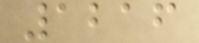1216
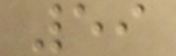59
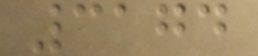3174
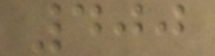400
